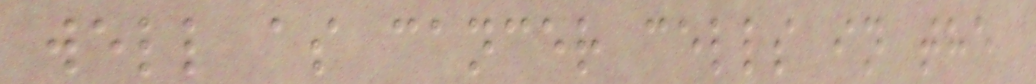well as cancer cells in the
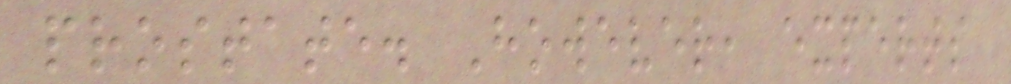prostate. However, experts
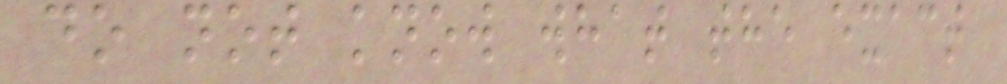do not know what the exact
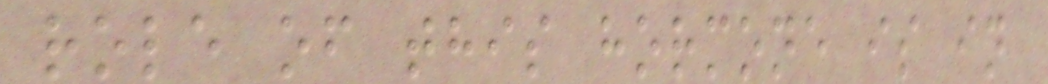role of this hormone is in
